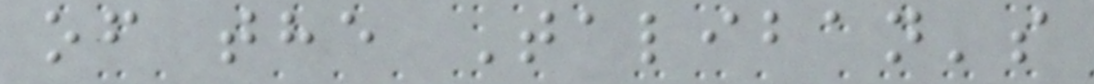of the Taliban's
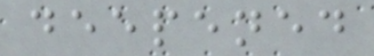deepened
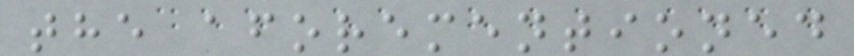the aforementioned
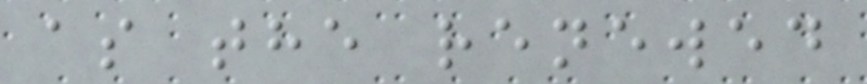as the renewed
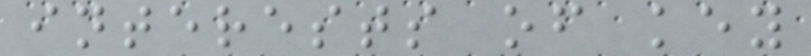interests of key
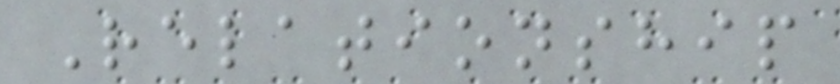Relationship
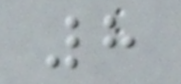8
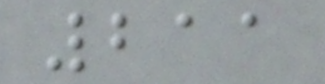211
